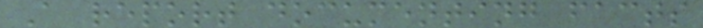A report documenting facts
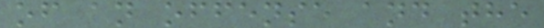of an offense and the
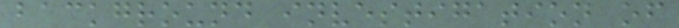background investigation of
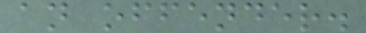an offender.
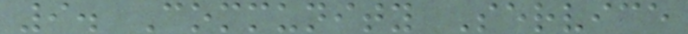9. Community Service
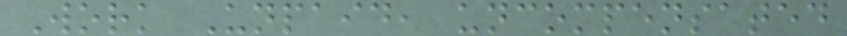Work Unpaid, uncompensated
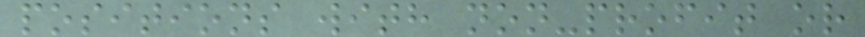positions with non-profit or
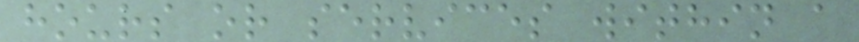hours or services within a
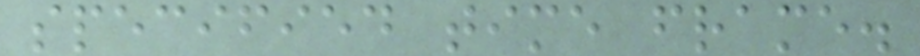specified time frame.
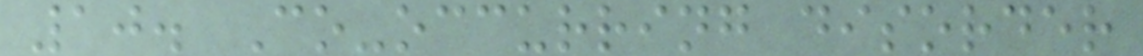10. Co-occurring disorder
